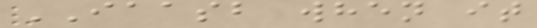IAASB when it
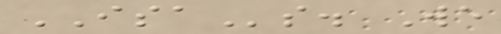ISAs. We
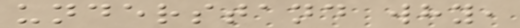understand why,
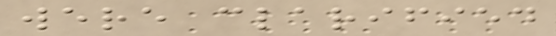were clarified
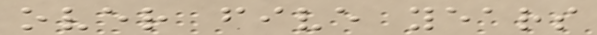over five years
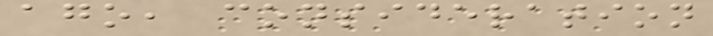ago, consideration
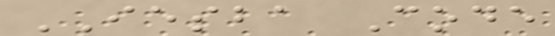IESBA Code
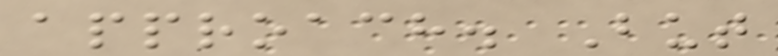approach. But
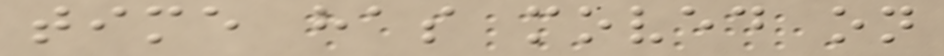time has moved on
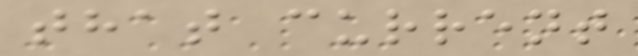that current
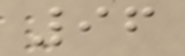96
